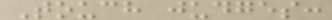Touch judges:
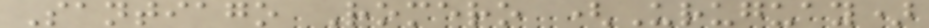Santiago Romero (Uruguay)
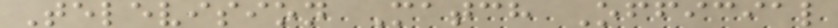Television Match Official
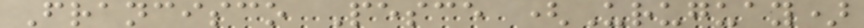Francisco Pesce (Uruguay)
